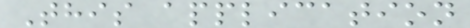This application
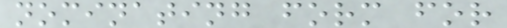nominating form for
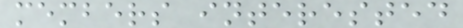members interested
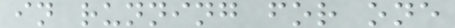in running for one
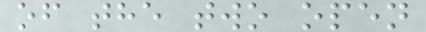of the two open
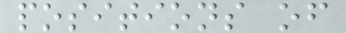positions of
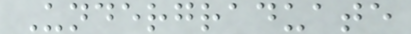Undergraduate
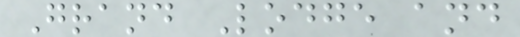Grand Lodge and
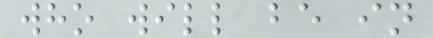who will be in
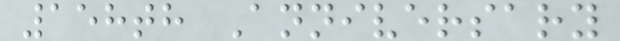158th Anniversary
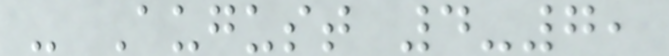- August 4-7,
